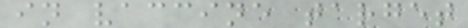in vaccine target
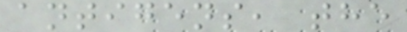antigens, the
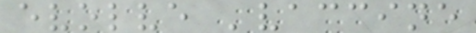evolve 'vaccine
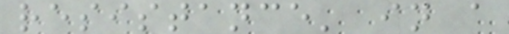resistance' in a
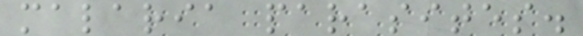malaria parasites.
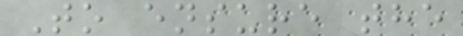To ensure the
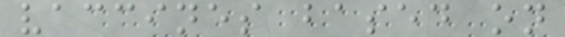vaccines based on
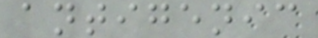antigenic
